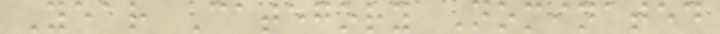Year Category Nominated
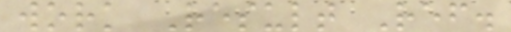work Result Ref.
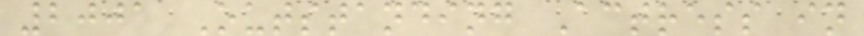2001 Outstanding Actress in
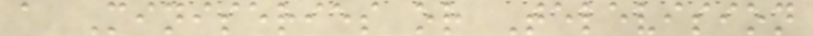a Miniseries or Television
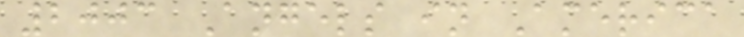2003 Angels in America
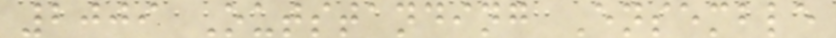2009 Outstanding Ensemble
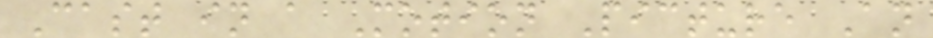Cast in a Motion Picture An
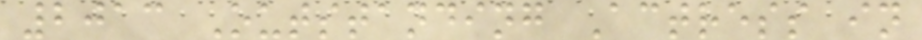2013 Outstanding Actress in
